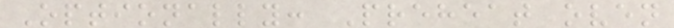Optionally: Preheat oven
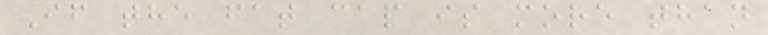If the fat cap is more than
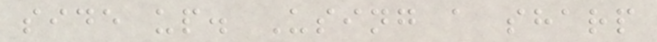side up. Using a sharp
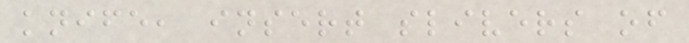knife, insert slivers of
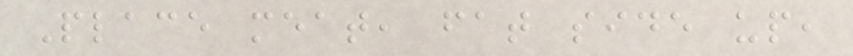Place meat, fat side up,
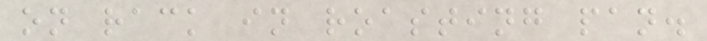on rack in roasting pan.
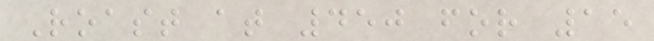Roast at 450 for 15
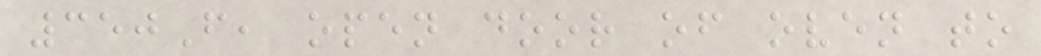350F, open door of oven to
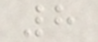8
